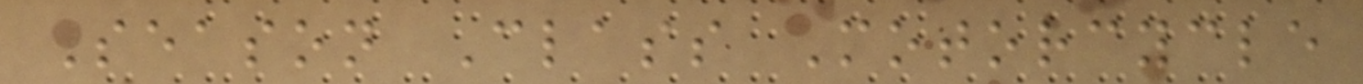Season Class Motorcycle
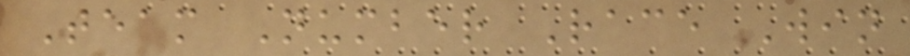Team Number Race Win
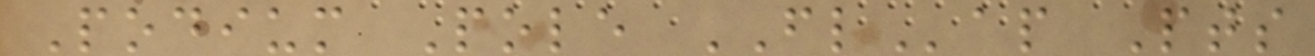Podium Pole FLap Pts
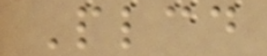Plcd
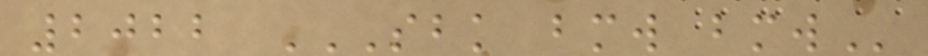2022 SBK BMW BMW
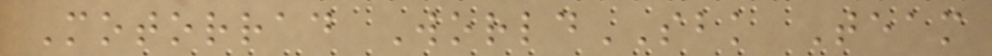Motorrad WorldSBK Team
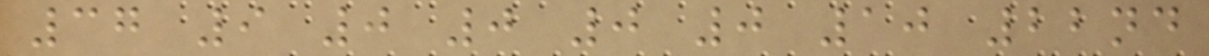37 9 0 0 0 0 10 22nd
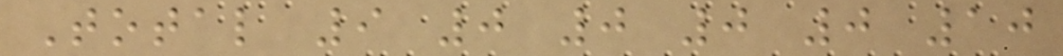Total 9 0 0 0 0 10
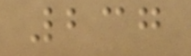237
